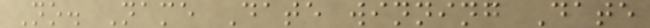No. Name Date winning Date
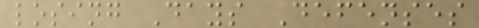losing Days Defenses
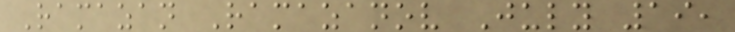Ramazan Ramazanov July 19,
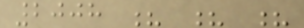2008 ? ? ?
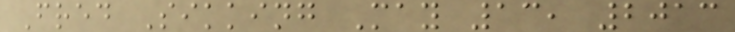Fred Sikking May 13, 2013
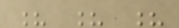? ? ?
